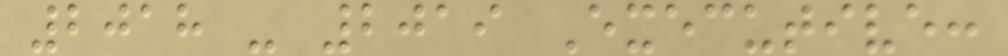2018 - 2019 Executive:
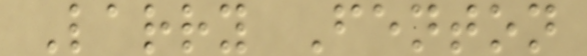Larry Fenton
